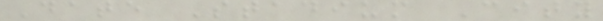Date Stadium City
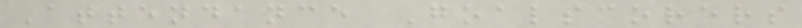Attendance Goalscorers
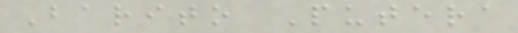Barito Putera
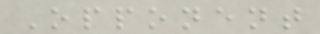Opponent
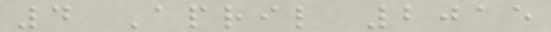4 April 2015
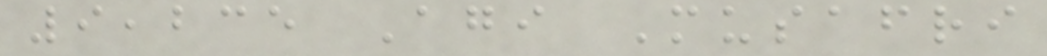9,235 Agi Musafri
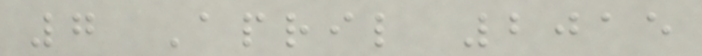7 April 2015
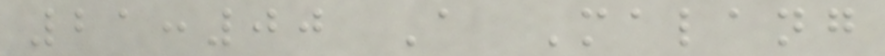21:00 A Malang
